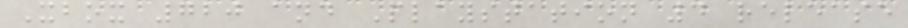Xbox 720 and Playstation 4 release
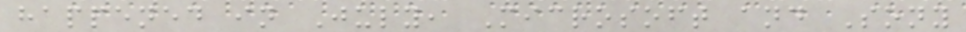happened in July, Microsoft and Sony
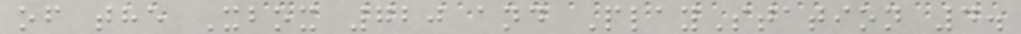of the Xbox 720 and PlayStation 4.
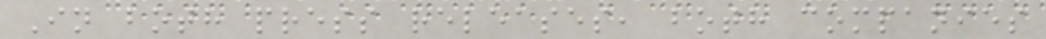In both press releases, both companies
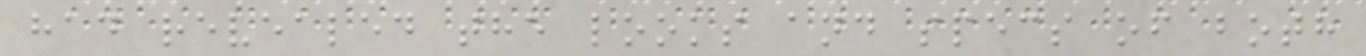had revealed the looks and specs of both
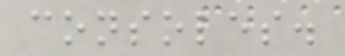consoles.
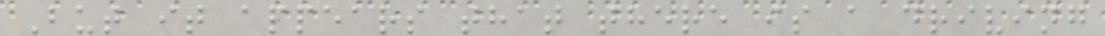But it appears that there is a driving
